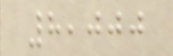8,000
